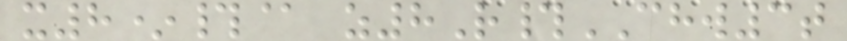x8*#@ z8R#CHW3t
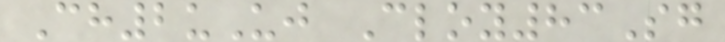Ch2uUj Cloy83Sg
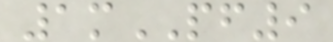1mPF9
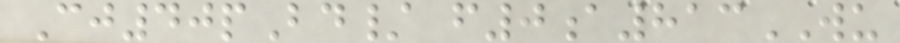Cj40pBd/ f0a813WU
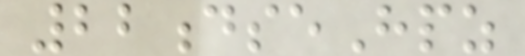22dseHpz
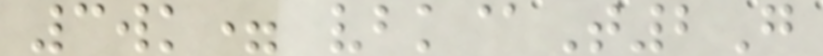3wk= vbk@T2G
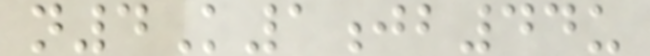n4K1jb44u
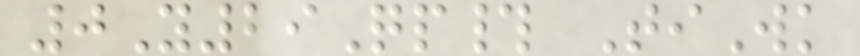0Y29Qp# TiWk
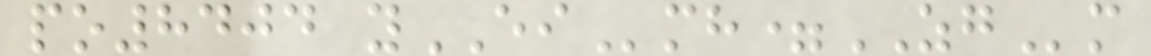po8404 yEImh=ZGm
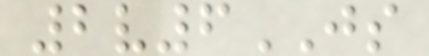2v6JS
